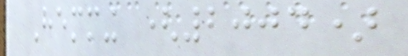Hemming (2004)
